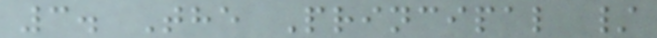3. The Principal /
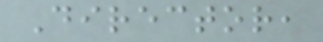Director,
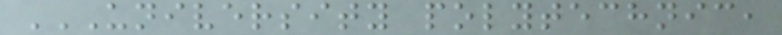UNIVERSITY POLYTECHNIC,
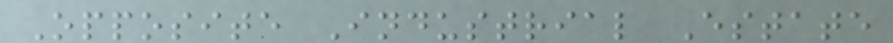Opposite Industrial Estate
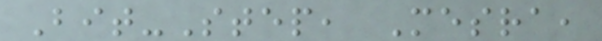Bit-Step, Mesra,
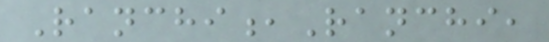Ranchi,Ranchi,
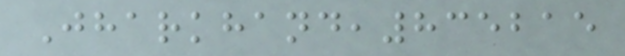Jharkhand,835215
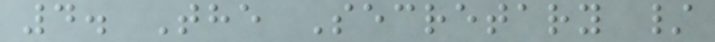4. The Secretary /
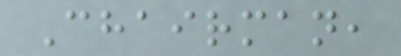Chairman,
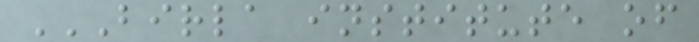BIRLA INSTITUTE OF
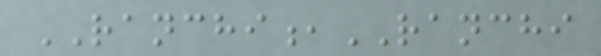RANCHI,RANCHI
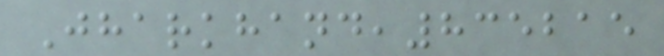Jharkhand,835215
